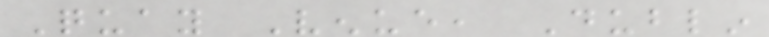Quay Venue, Dublin
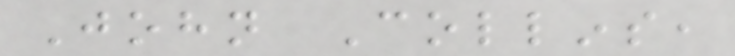John Collins,
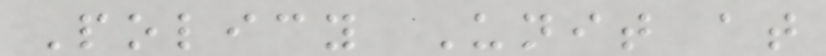Policy Unit at
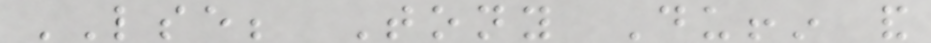LSE; Tony Duffin and
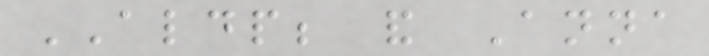ALDP; and Anna
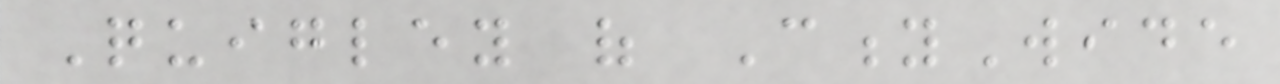Quigley of CityWide
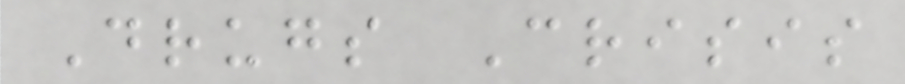Drugs Crisis
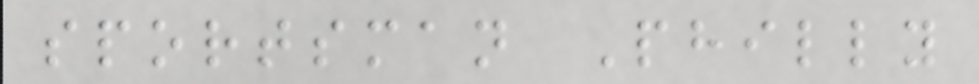sportsman Philly
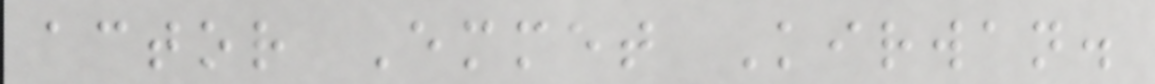actor Emmet Kirwan.
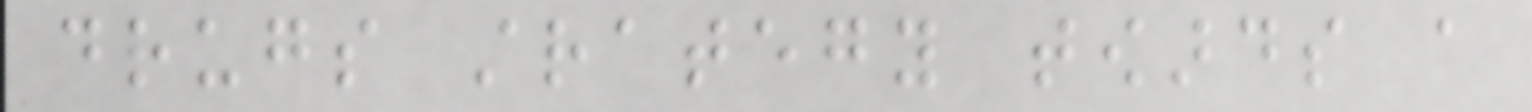drugs strategy towards a
